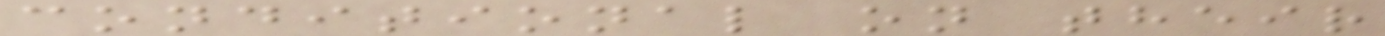conditional on their
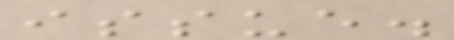issue.
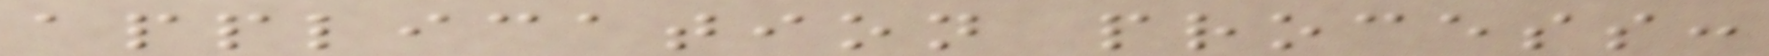application process:
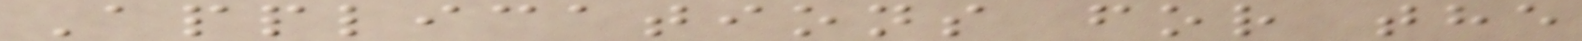Applications for the
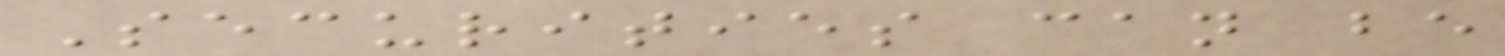Securities can be
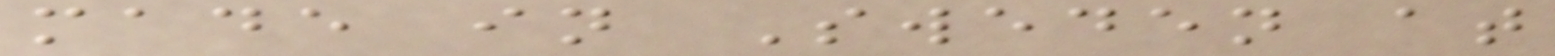made in Sweden at
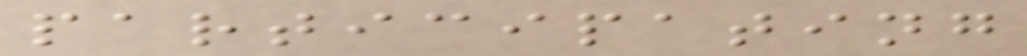participating
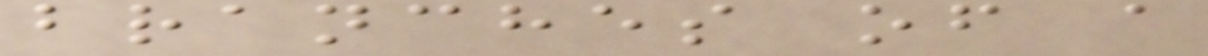branches of a
